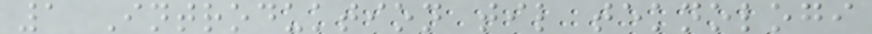1 Introduktion til teknologi
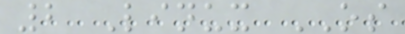2 Linux OS
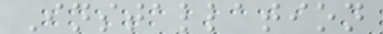Installation
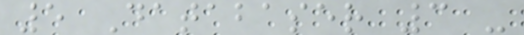5 Databaser 3 -
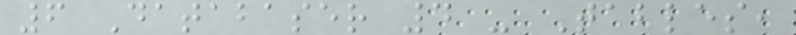6 Databaser 4 - Tables,
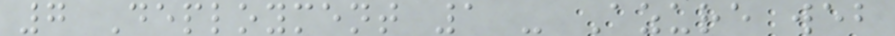7 Deployment 1 - Azure web
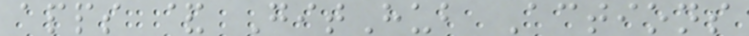apps & GitHub Actions
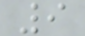9
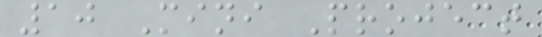10 Mini Project
